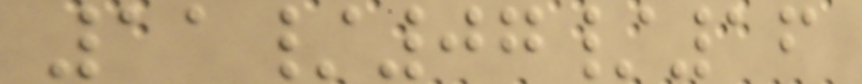11/07/16
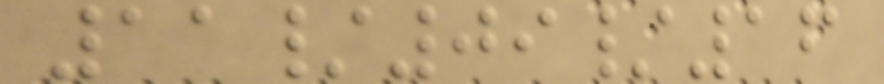11/09/16
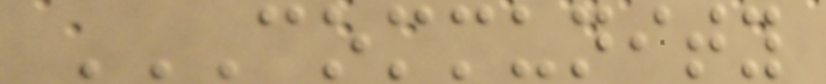COMMUNITY
